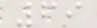69
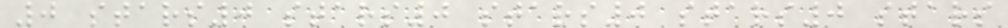0 stars0 stars0 stars0 stars0 stars
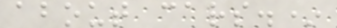about cars.*
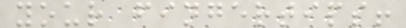your fingertips!
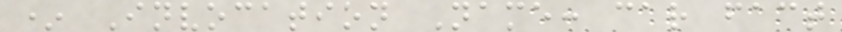* Invocation Name: car fact
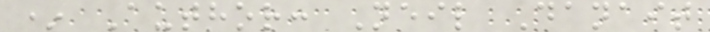* Author: Neil Danait
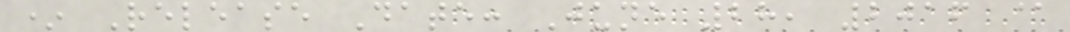* Release Date: June 28, 2016 @
